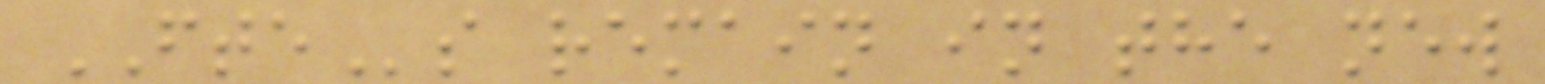FTEs remain in the new
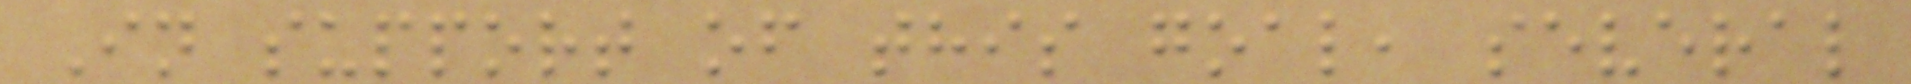In support of this goal, several
